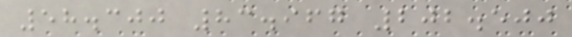58.300 83.967 202.500
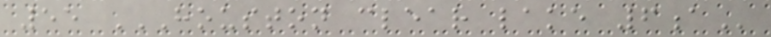55 HOUSTON CLEAR LAKE 6A
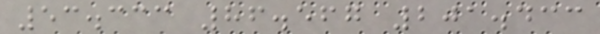53.333 86.567 201.433
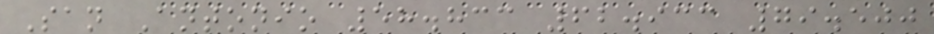San Antonio 58.833 62.933 79.500
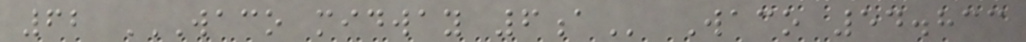62 WACO MIDWAY 6A Waco 54.833
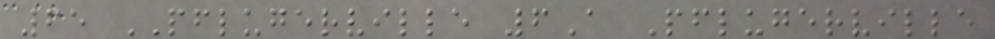65 PFLUGERVILLE 6A Pflugerville
